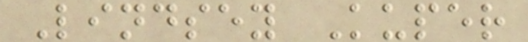Lindsey Kuper
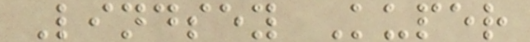Lindsey Kuper
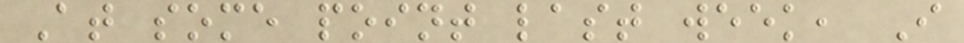At some point last week, I
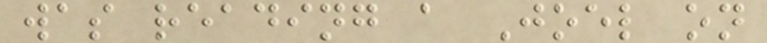was reading a Joel on
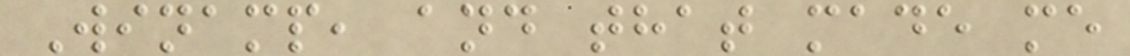Winamp, and that made me
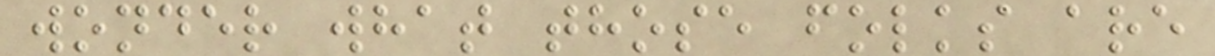wonder what those folks are
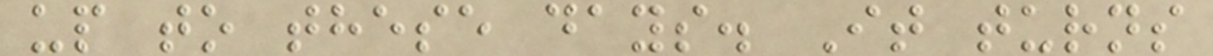up to these days. It turns
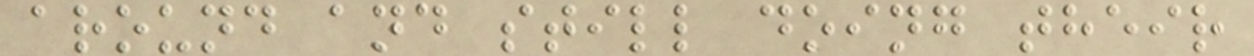around and still doing their
